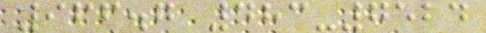966.7 483-7524
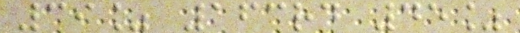39% 163rd 45%
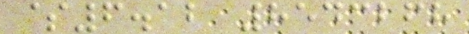$6.12 8543268
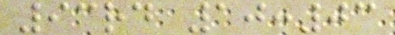93rd 10:03
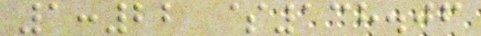1:22 $138.06
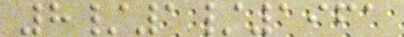8/1/1961
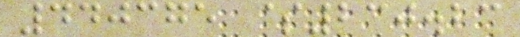440375 $230.23
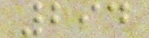294
